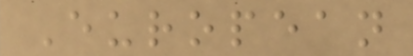European
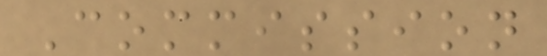Commission
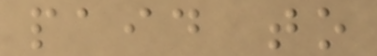paid to
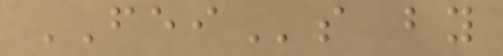FEIs by
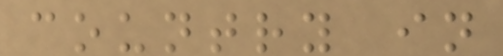country in
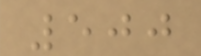500
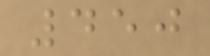450
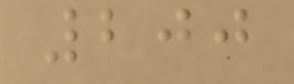200
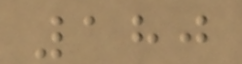180
